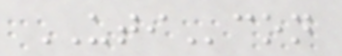UTIcon
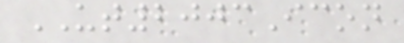UT2003Icon
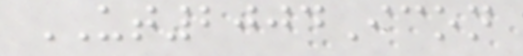UT2004Icon
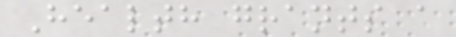Health grants a
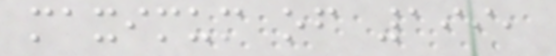maximum of 199,
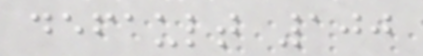default 100
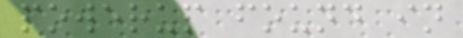powerup found in
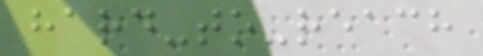hard-to-reach
